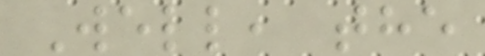Well, the
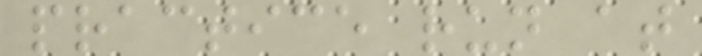practice run at
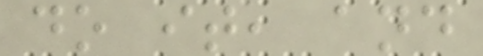do it, and
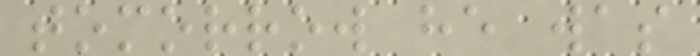tomorrow he was
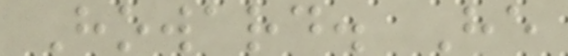Howard. He
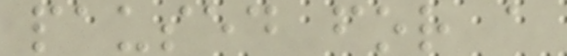paused for a
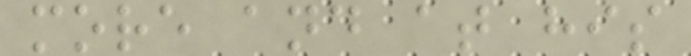more and at his
